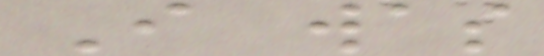I was
